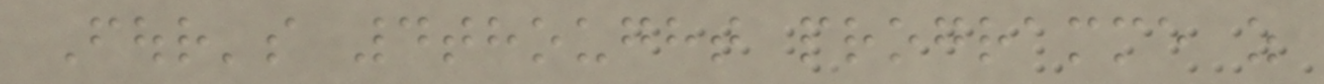Four's 4thought programme as
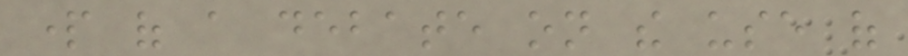part of a debate on the use of
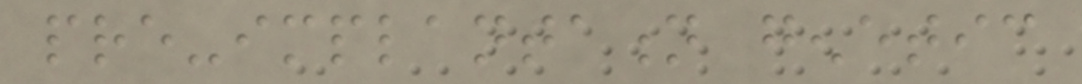pre-implantation genetic
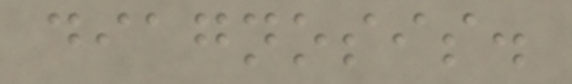diagnosis.
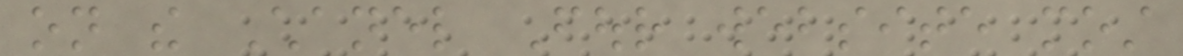on the Chanel Four website most
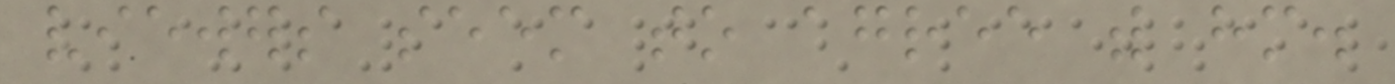viewers seem to agree with him.
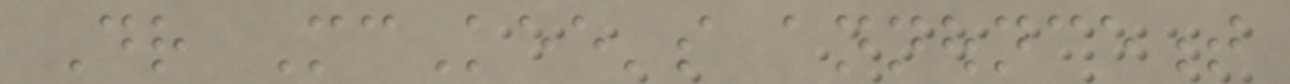Dr McKee's announcement
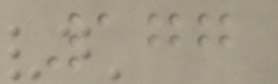177
